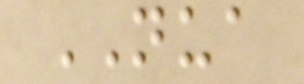NUA
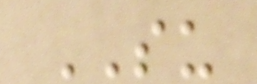SU
